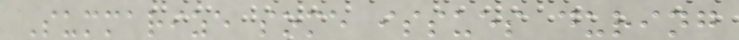Summarize some issues during
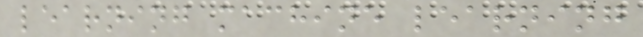learning machine learning
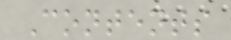Contents
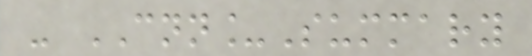- CNN_Summary
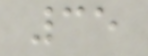35
